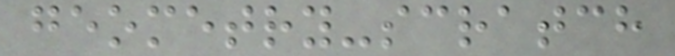geometry-scratch
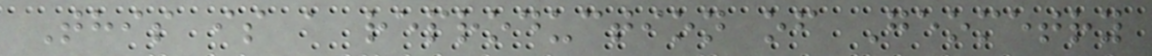This is a reproduction of Geometry
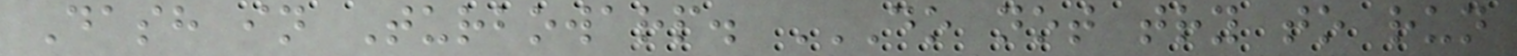Dash in Turbowarp. DO NOT TRY TO RUN
